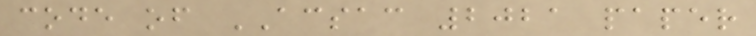code of ACSAC 2021 paper
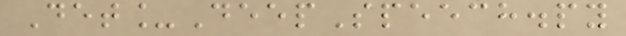Det_DeepSpeech.py
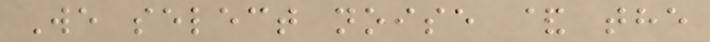We select noise & the
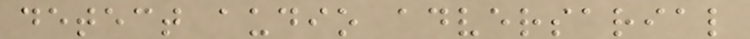detect audio adversarial
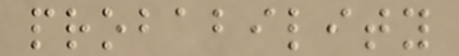probability
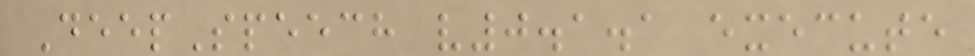DeepSpeech v0.1.1 execute
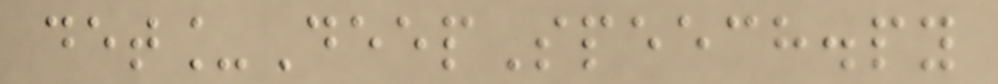det_DeepSpeech.py
